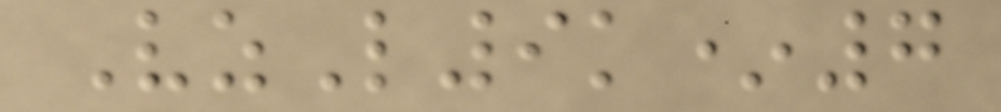VzL9k*7
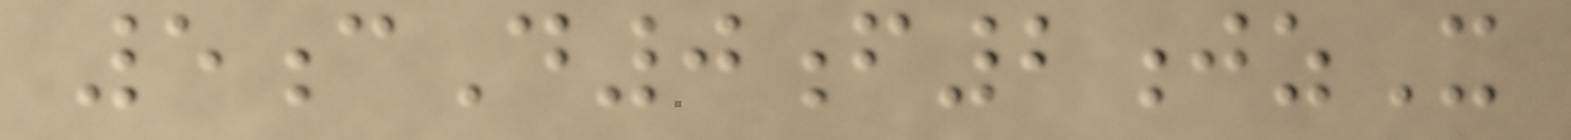5cD0f2jzX
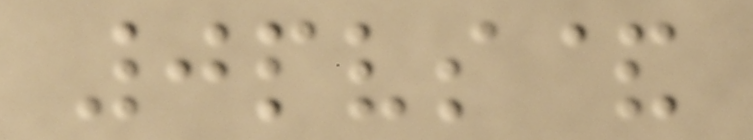0pvs&
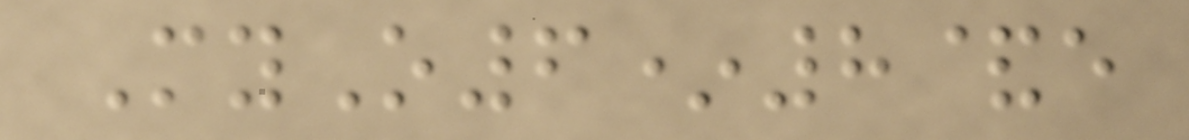MyO6*8&e
